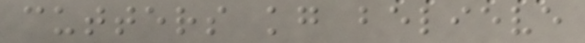cutters kg believe
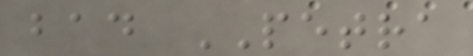bad PETRA
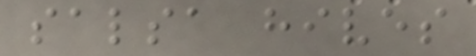salsa hives
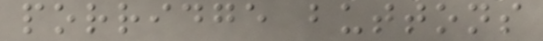porridge buttons
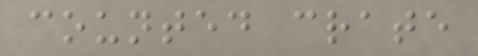counted crate
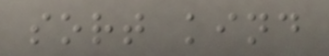sort kind
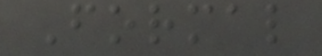Formal
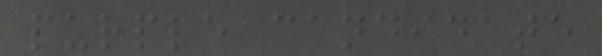purple candidate
